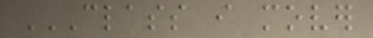CLASS I MOVER
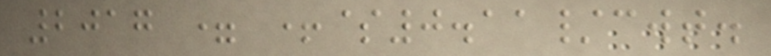2017 = +$0.11/cwt.
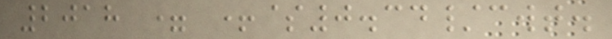2018 = +$0.34/cwt.
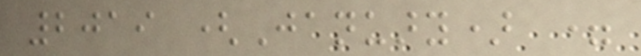2019 (January) =
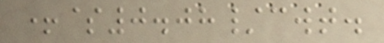+$0.08/cwt.
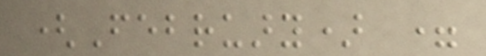(February) =
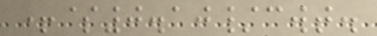+$0.10/cwt.
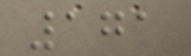171
